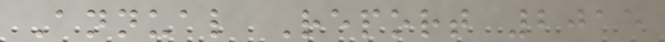Annual Report 2015
